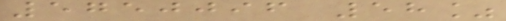5750096 58%
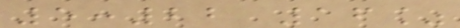5:22 16%
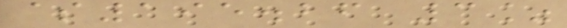$195.26 3%
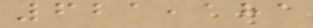621,181
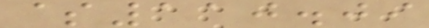$110.09
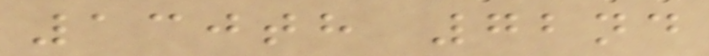130th 72nd
